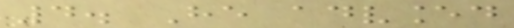4. He advanced
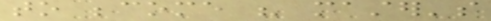to become his master's
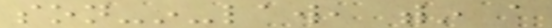son-in-law, within a
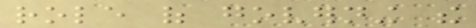role of governing the
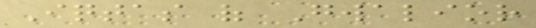Iqtas of Gwalior
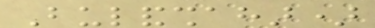Bulandshahar)
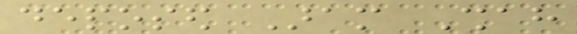deposed Aram Shah
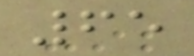65
